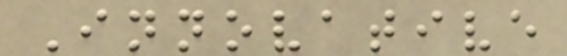Innovative
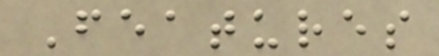Features
